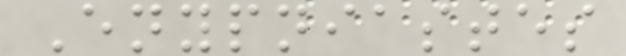Enypniastes
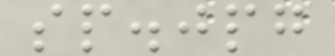sp.jpg
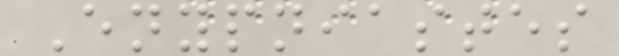Enypniastes
